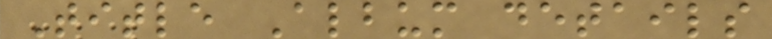Title Album details
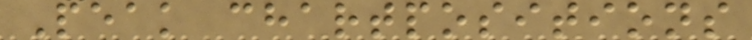Peak chartpositions
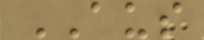AUS
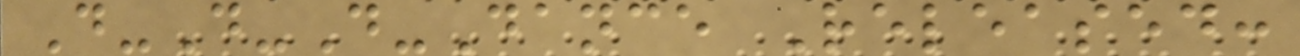D-D-D-Dance Released:
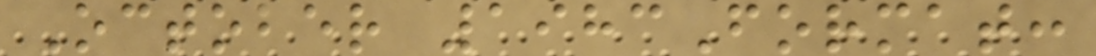October 1983Format:
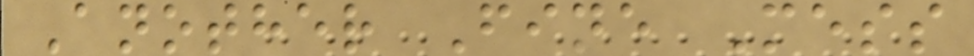Another Fine Mess
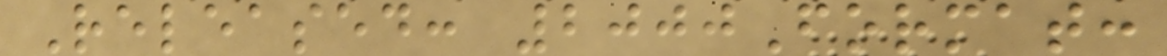Released: 2000Format:
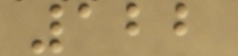122
